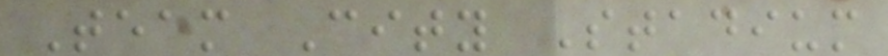Team City Stadium
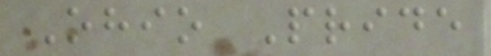Ohio Pride
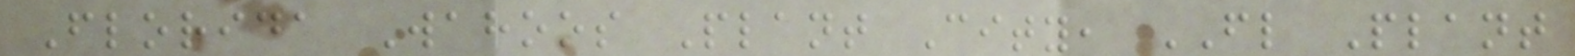Florida Wahoos Plant City, FL Plant
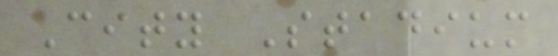City Stadium
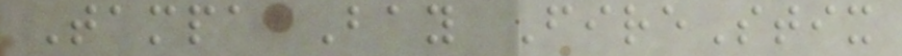Tampa Bay FireStix
